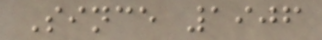Since 1906
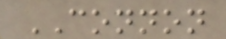CONNON
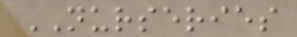NURSERIES
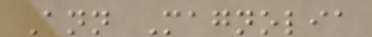Ann Magnolia
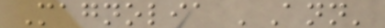Magnolia 'Ann'
